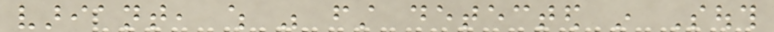variant, which was first detected in South
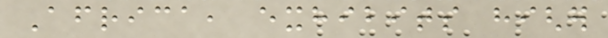Africa, exhibits higher
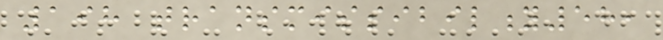198 transmissibility58,
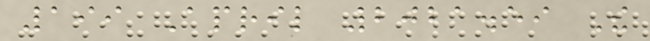199 April 2021.59 The
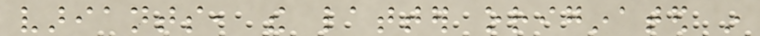variants, the latter originated in
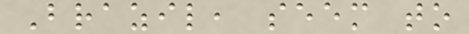Brazil, seem to
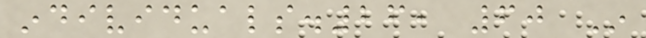individuals.26, 60 In
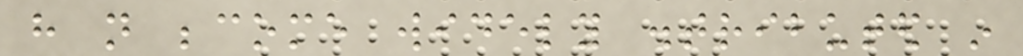have not become widely distributed in
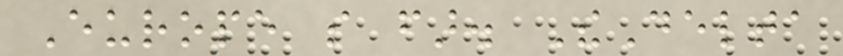Europe so far. TheDelta
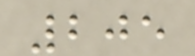205
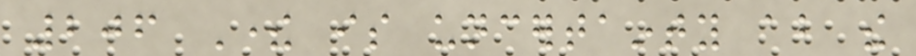206 There is uncertainty about the
